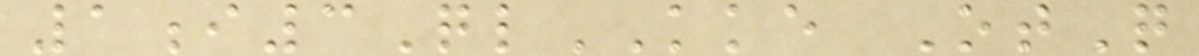1i3QlKKE OtQ
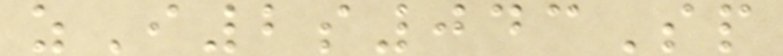zI2s043Sp
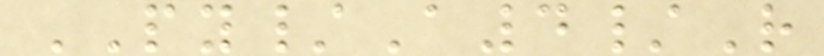PY/A4/R
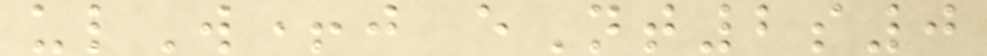ulW+j eNt2s0
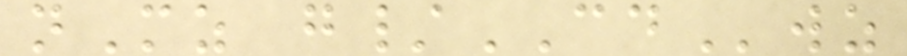nMz g/CDwz
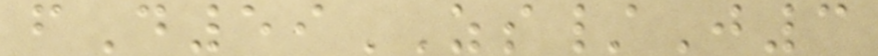fD59ZS/J3
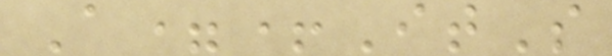A=+ItS
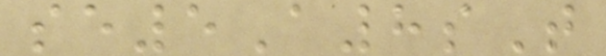se5A8sT
